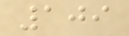109
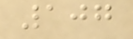107
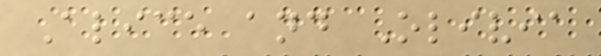Alice and Olivia
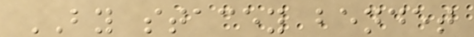BY stacey bendet
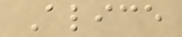Alice
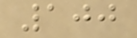100
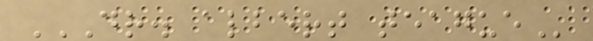DR. ALBERT TEAGUE
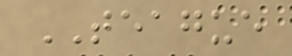TEAGUE
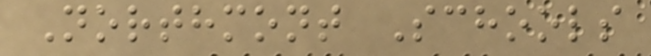Northmont Schools
